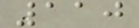110
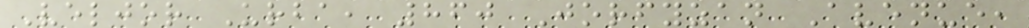Veljor Urba, 860 Jorfyzan Avenue,
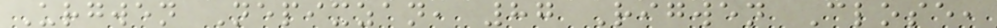Urgwen Nepixzan, 87 Rigwen Close,
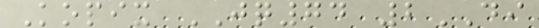Kopix JQ74 2DI
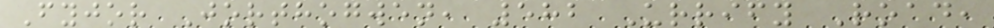Fyjor Jorthogwen, 582 Urrify Road,
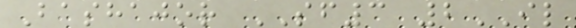Bashajor SF3 2IL
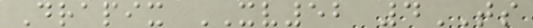Drapix XV52 4TS
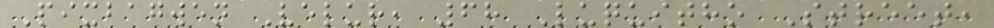Pixbagwen Velur, 68 Luquitho Street,
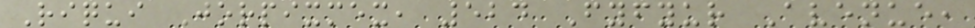Riqui Jorpixmex, 524 Fyfyur Avenue,
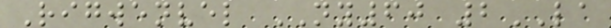Rigwenvel NY60 2LA
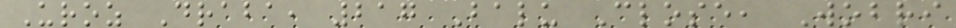Uroz Draba, 217 Balu Close, Wobri
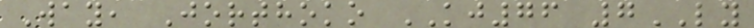Way, Jorthoko KJ76 7LY
